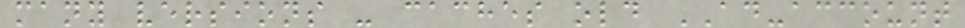many versions - caches old AD-account
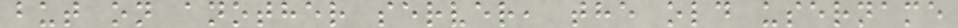but on another server, the old username
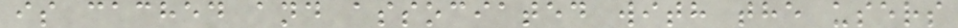is cached and associated with the users
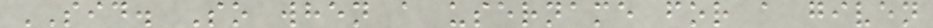SID. So when a username for a given
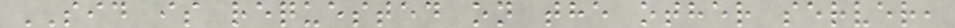SID is requested on the other server,
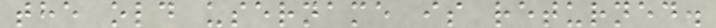the old username is returned.
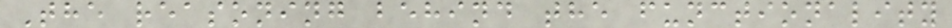The reasoning behind the functionality
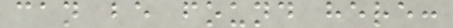can be found here:
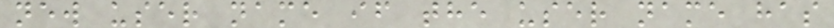new user name if the user name has
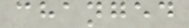changed
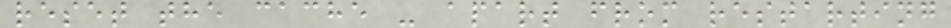reset the cache - apart from restarting
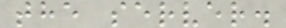the server.
